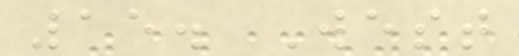15. West
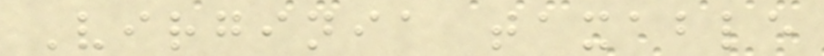Virginia taxable
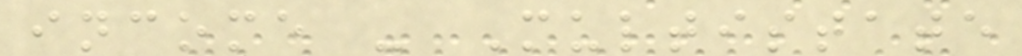income - Multistate
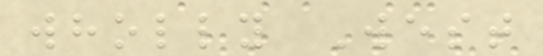wholly West
